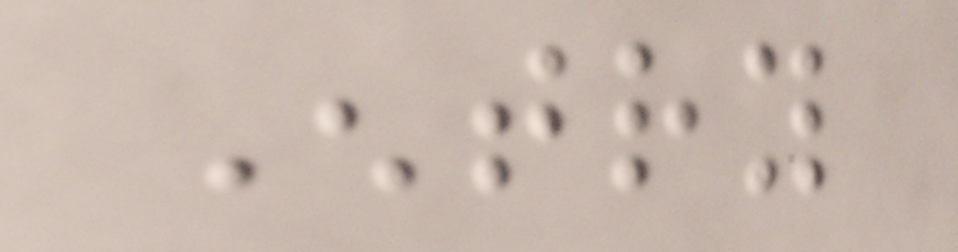Entry
